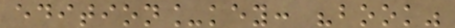edition_key: "book"
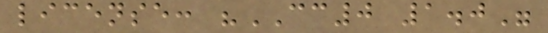license: "CC0 1.0"
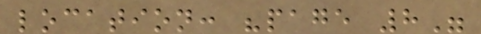location: "page 8"
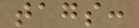tags:
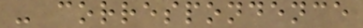- correspondence
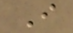I
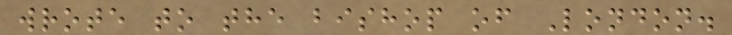wrote to the bishop of London.
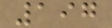197
